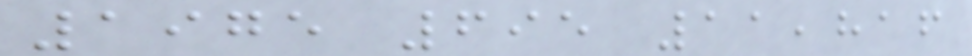1975 695 11,816
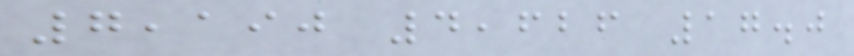7,190 4,626 17.0
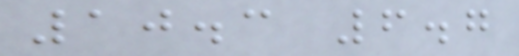10.3 6.7
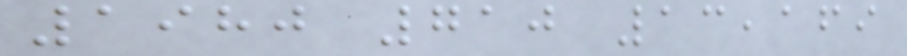1980 710 13,169
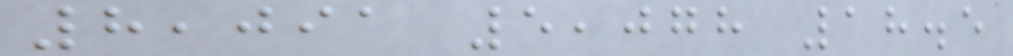8,091 5,078 18.5
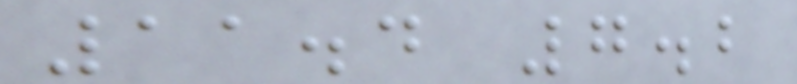11.4 7.2
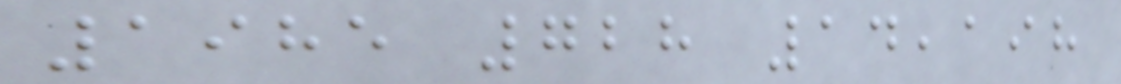1985 728 14,198
